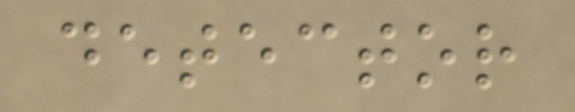detector
